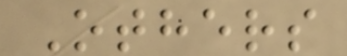Others
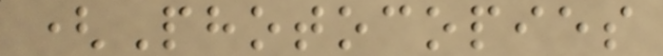(Photocopies
